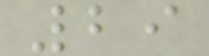29
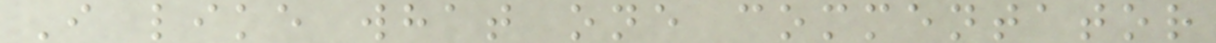I like what one commentator
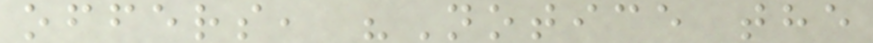offers, "Notice the
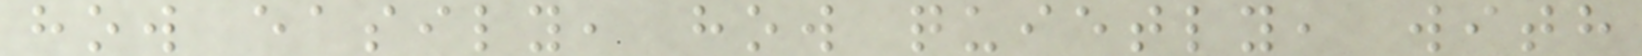how easily, how quietly, with
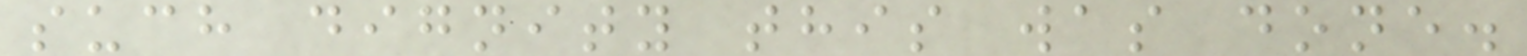such dignity this was done.
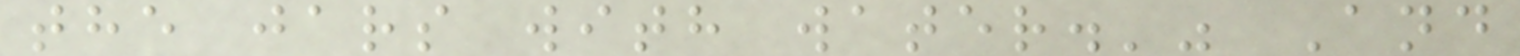the jars with water.'" And
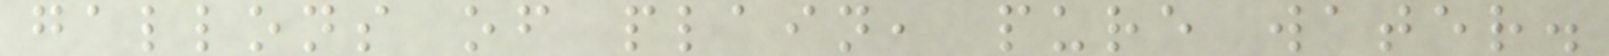gallons of plain, pure water.
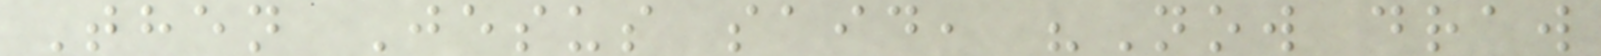Then Jesus said, "Now draw
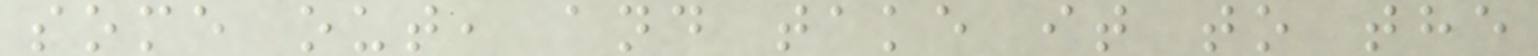some out, and take it to the
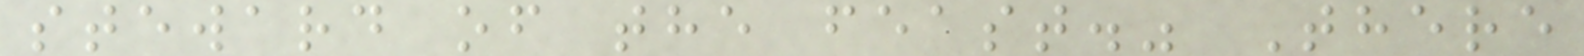steward of the feast." There
